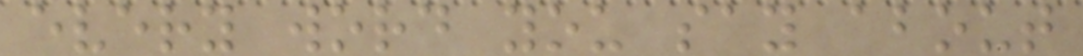every word you say about
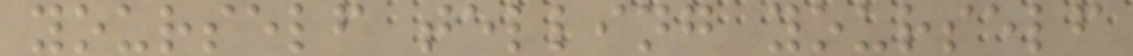yourself telling yourself
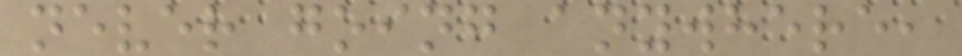never going anywhere,
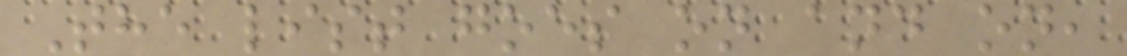The list goes on and on,
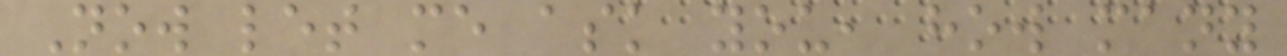Now let me ask you, how many
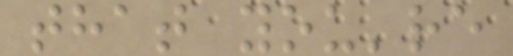that you're
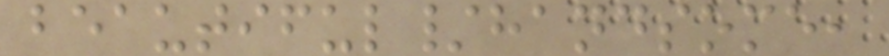beautiful/handsome,
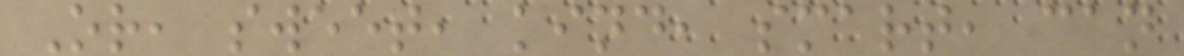Or, sweet, kind, smart, can
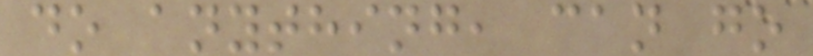do anything, can go
